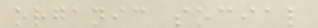organic social
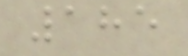185
